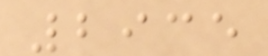2935
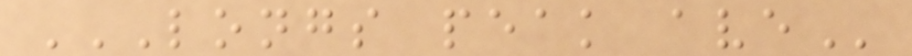LONGS PEAK AVE
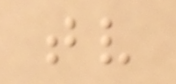tv
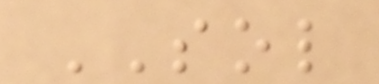SOL
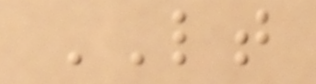LT
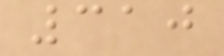310
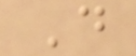D
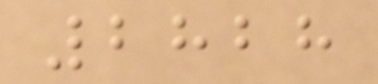2828
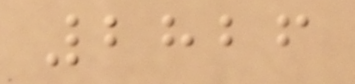2826
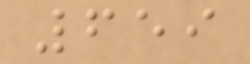659
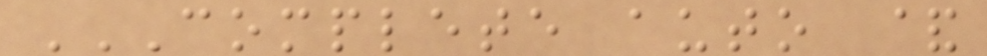COMPLETE AUTO &
